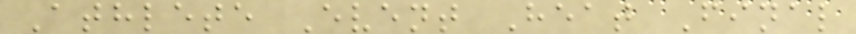Athlete Event Heat Final
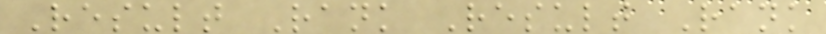Result Rank Result Rank
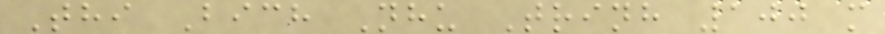Thi Bich Nhu Trinh 100 m
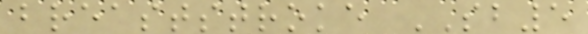breaststroke SB5
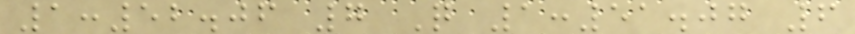1:52.06 7 Q 1:51.07 6
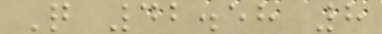Q 42.58 8
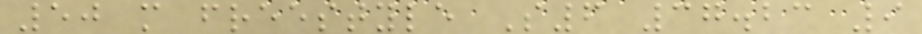50 m freestyle S6 37.23 9
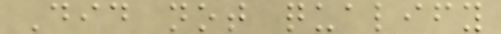Did not qualify
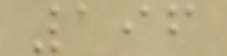196
